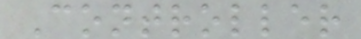Controller
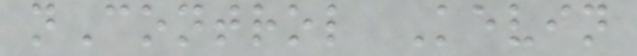nControl Kevin
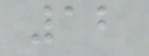12
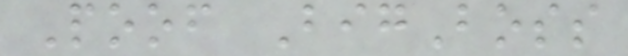Poof BigBoss
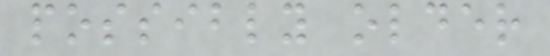possibly older
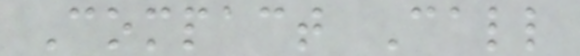Compact Call
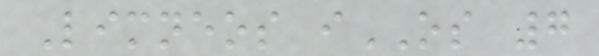Limneos iOS 7
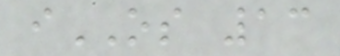iOS 13
